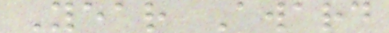Year Award
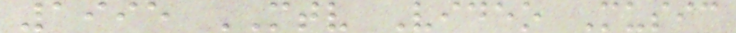1995 MTV Video Music
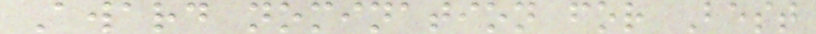Award nomination for Best
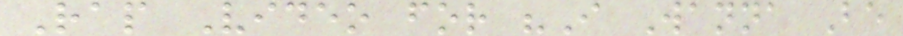Rap Video for "I Wanna Be
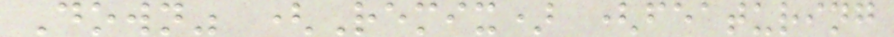Down" (Remix) (featuring
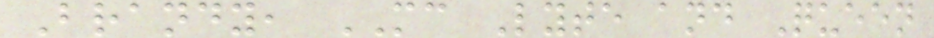Brandy, MC Lyte and Queen
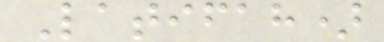Latifah)
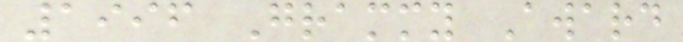1996 Grammy Award
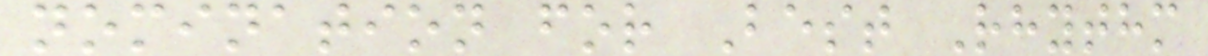nomination for Best Rhythm
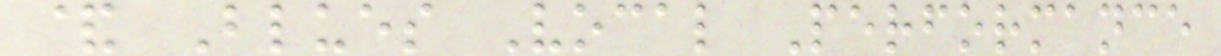& Blues Vocal Performance
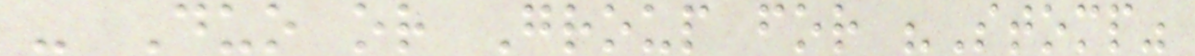- Duo or Group for "Stomp"
